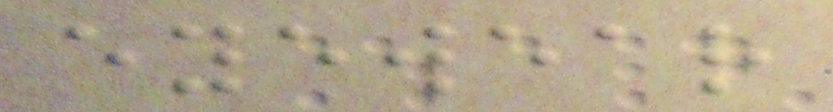eyewear
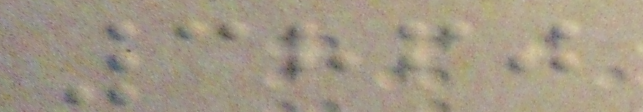3860
